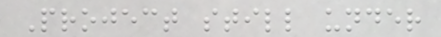Project still under
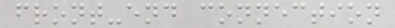front-end connection
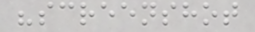"screenshot
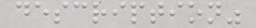description"
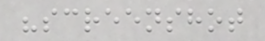"screenshot
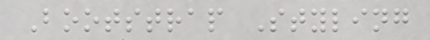Bootstrap Styling
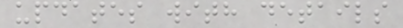updates with details
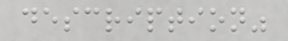description"
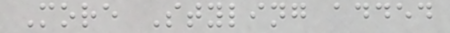More Styling added
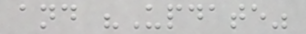and "Update"
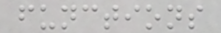functions
